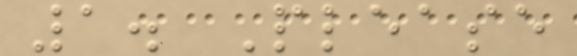1. Please
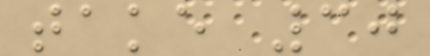take 30
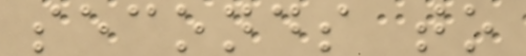seconds to
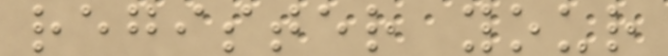register your
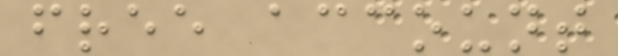free account
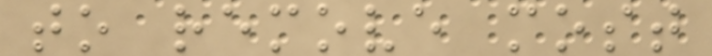to remove most
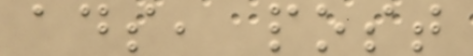ads, post
